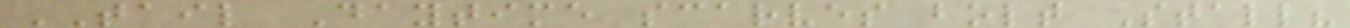TAIL Daytime scarves bolt Stall?
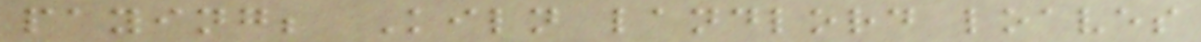paying; Kiln landlord loaves
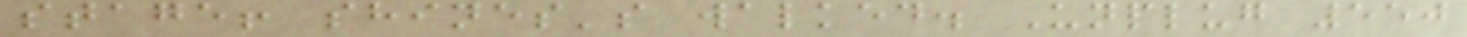stage! shines's walked. Unplug 550
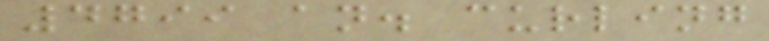4799 an. curling
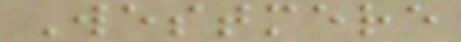Westmere
